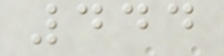444
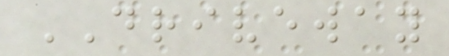DRIVEWAY
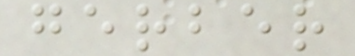gerber
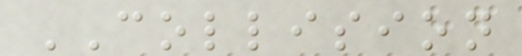COLLISION
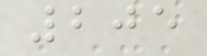205
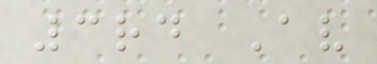3rd Av
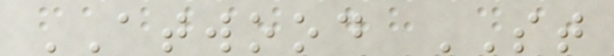ATWOOD ST
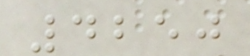4250
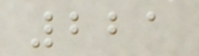221
